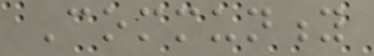Community
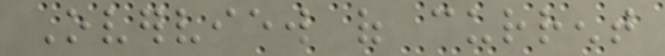Overview of current
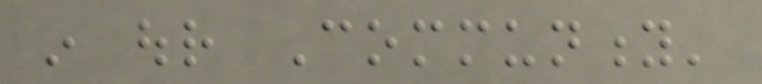in our Community'
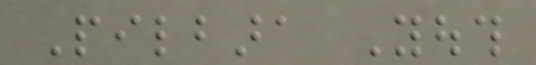Pilbara Youth
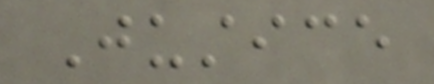Justice
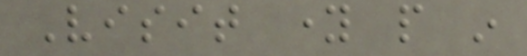Visit young people in
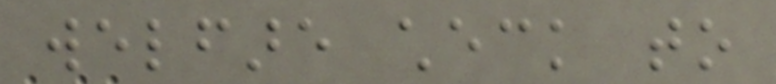welfare check to
